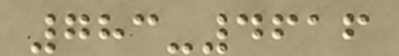783-4616
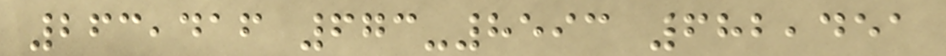263,416 673-8593 682,451
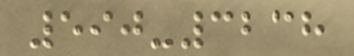590-3238
